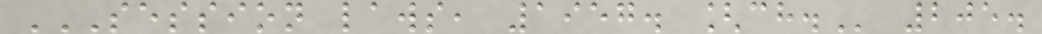SESSION LAWS, 1957. [CH. 205.
